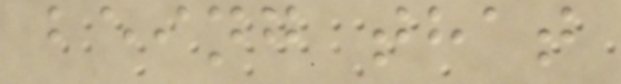being that
